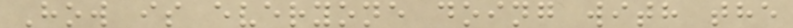How is everyone doing with the
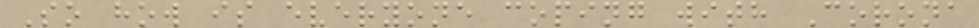So how is everyone coping with Corona
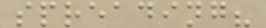spreading?
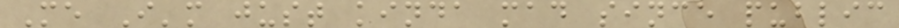Me I'm just kinda mad since public
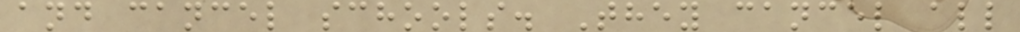and cancel schools. They cancel all
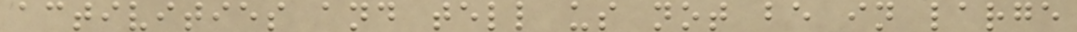activities and tell us not be in large
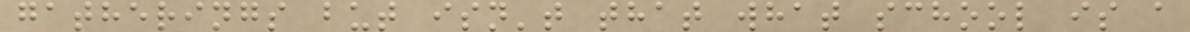gatherings but isn't that what school is a
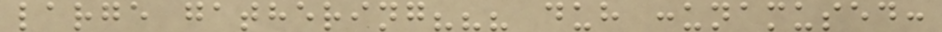large gathering??? duh :unamused:
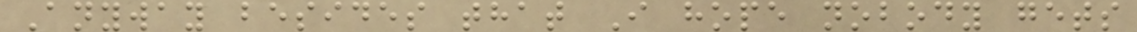Anyway besides that I hope nobody gets
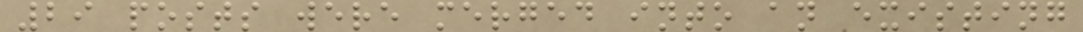29 posts were merged into an existing
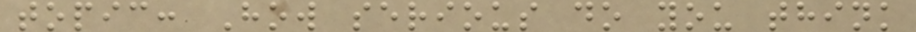topic: How serious do you think
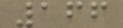166
